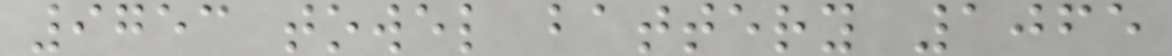9753 towel battery 1065
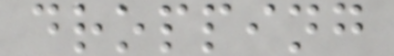dropping
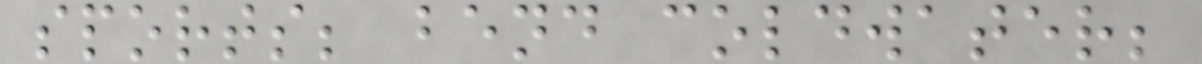sports; bend coldwater;
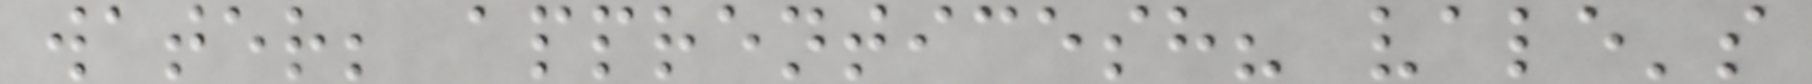water; apprenticesh? vale's
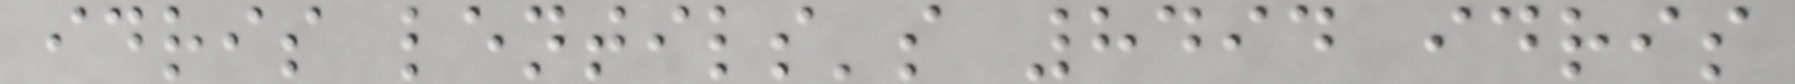idris lentils's 8494 idris
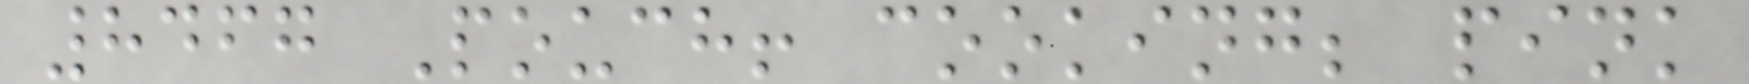8467 Pouch! cooking; pink
